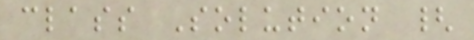class Solution {
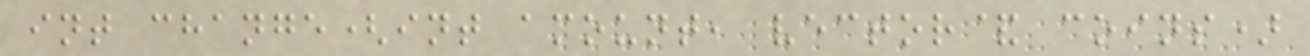int change(int amount, vector& coins)
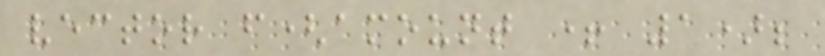vector f(amount + 1);
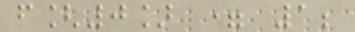f[0] = 1;
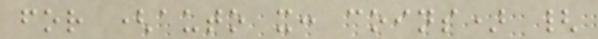for (auto x: coins) {
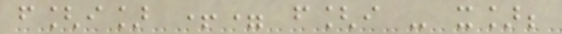f[i] += f[i - x];
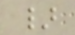}
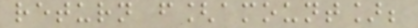return f[amount];
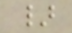}
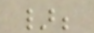};
